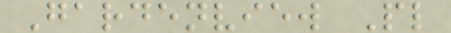Gardenview Pl
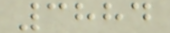3884
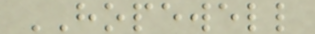HOPEWELL
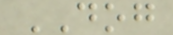DOG
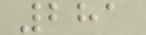281
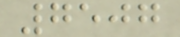7507
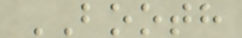BOOTH
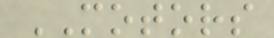MOTORS
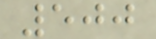500
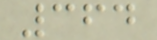364
